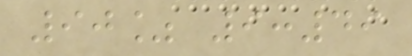90% 9:49
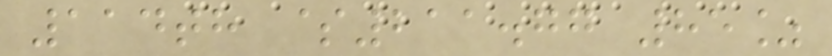114th $211.77 85%
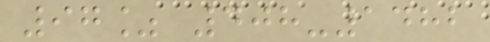97% 408-1482
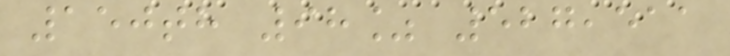150th 98% 527,511
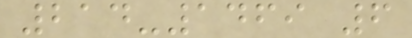214-1469 6
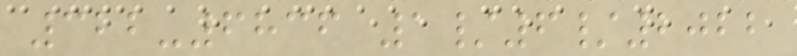322-6836 1/6/2022
